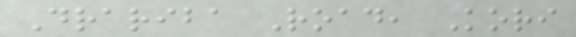Drariba Road, Kori
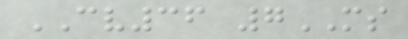CV36 7MS
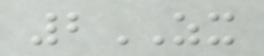2ZX
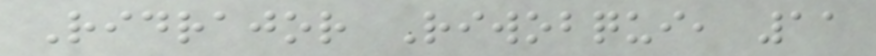Ridrajor Riwobqui, 11
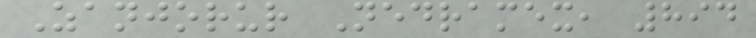Zanjorur Nedramex, 894
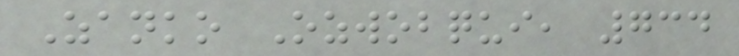Zanko Ozwobqui, 734
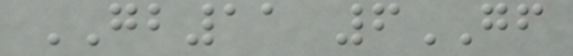GB11 6GF
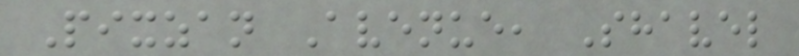Pixzan Avenue, Shavel
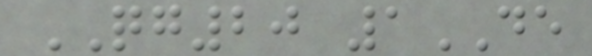QG20 1DE
